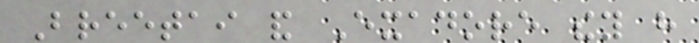Breetai and Exadore they have
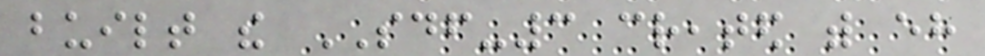built the SDF-3 created with eh
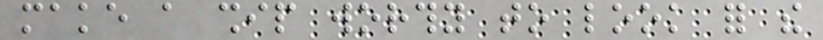make a ship worthy to look for the
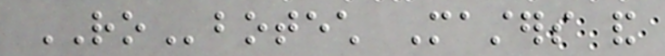RObotech Masters and
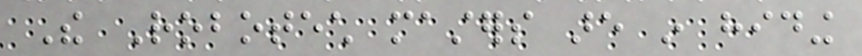The Robotech masters are in hiding
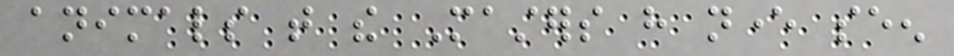animals that the Masters have never seen
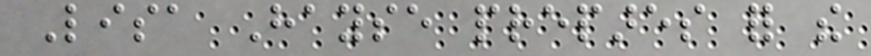Lisa Hayse prepares for the
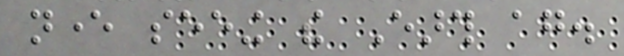never seeing the Earth again.
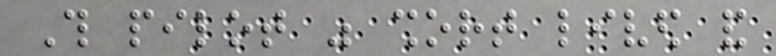This pilot was short lived and
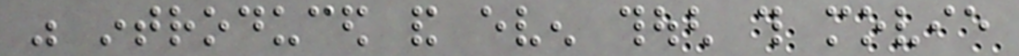was introduced and even though this movie
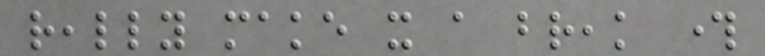really make it a break through
